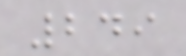249
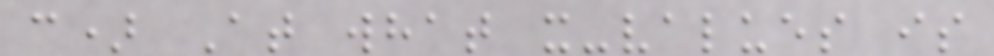c) At what x-values is
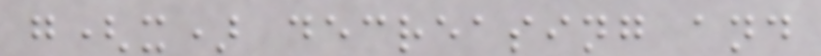g(x) decreasing and
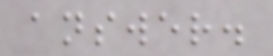answer.
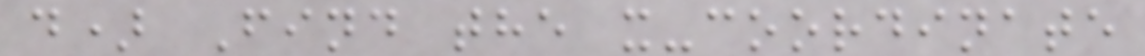d) Find the x-coordinate
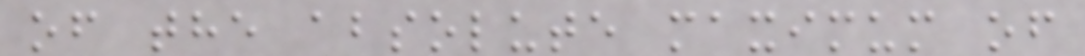of the absolute maximum of
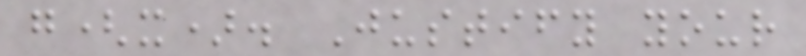g(x). Justify your
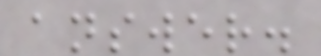answer.
